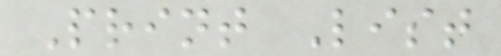Print List
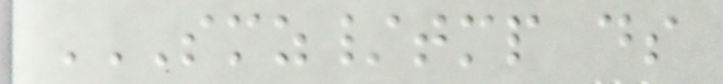SMZ/TMP DS
